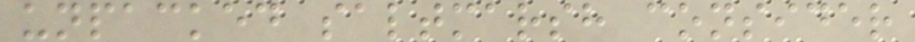unpacked saltmarsh consider
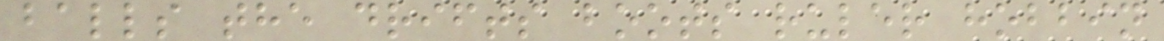balls the drifts boots ruler hobbin
